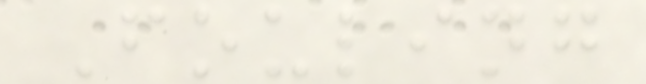Fouling
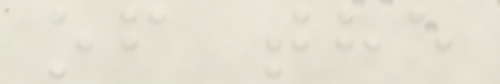of the
